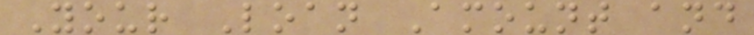Your Loan Amount and
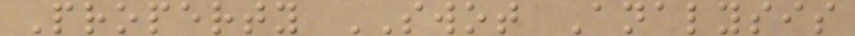Property SWOT Analysis
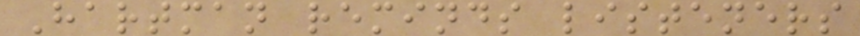Hartman reminds listeners
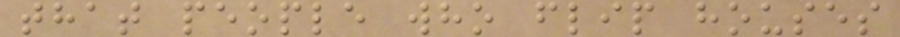that people who flip houses
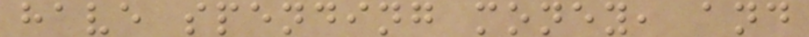have spending money, and
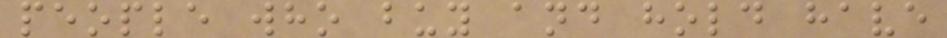people who buy and hold have
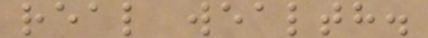real wealth.
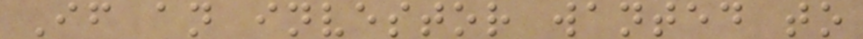If an investor wanted to
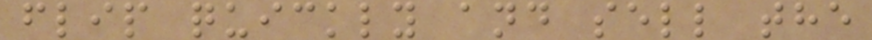flip quickly and sell the
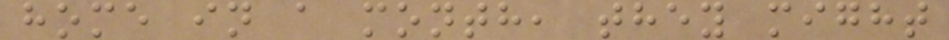home in a month, they might
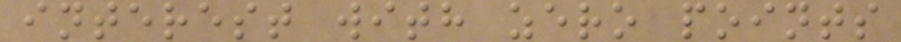interest with zero points
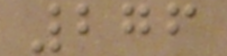276
